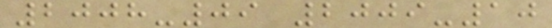2008-09 2009-10
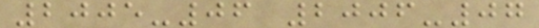2005-06 2006-07
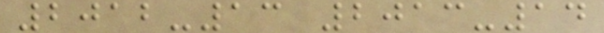2012-13 2013-14
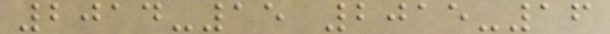2014-15 2015-16
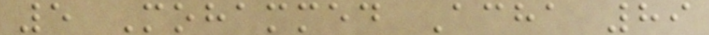5 Mohammed Acha 89
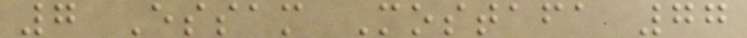7 Essam Mostafa 77
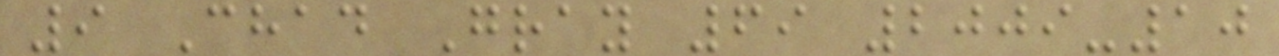9 Chad Gray 69 2009-10
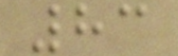83
